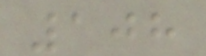108
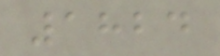1824
